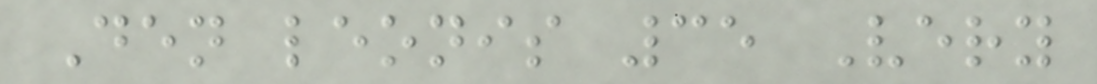Den leonis 35 Very
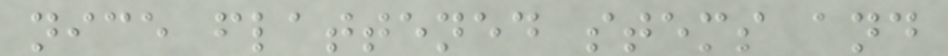nice flattened stems and
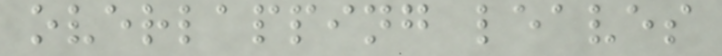overlapping leaves
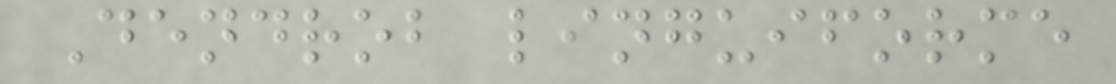Dendrob linguiforme
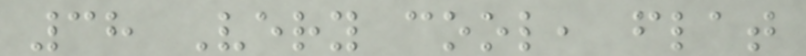38 Very cool, flat
